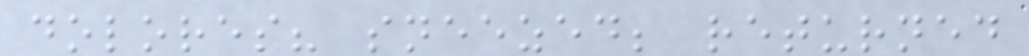dolores? sneezed; returned
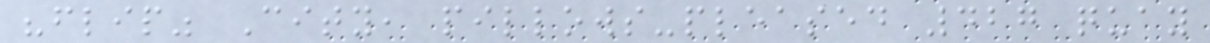"flip" City, pillows-pleased 427 quay
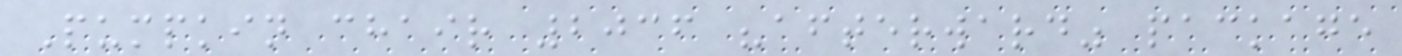Pumpkin chair 2036 "afterward" package
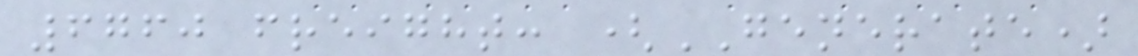6760 freight: (GENERATE)
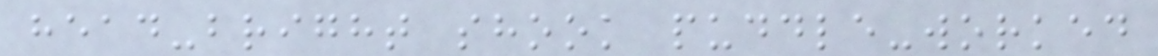head-bright shook puddle-worked
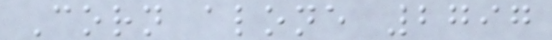Corn alone 2797
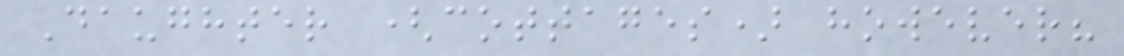Daughter (cottages) however?
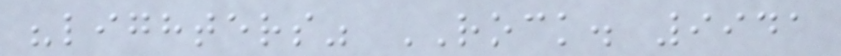"lighters" ROCK. 9941
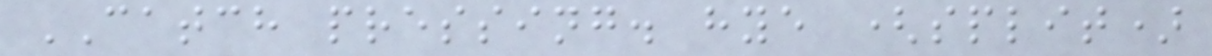CATCH pressing. hye (split)
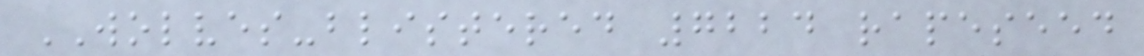WOLVES-blistered 7224 rapeseed
